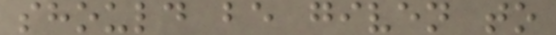should be given to
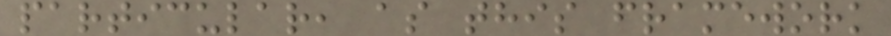particular, as this framework
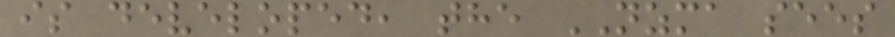is developed, the NZMA sees
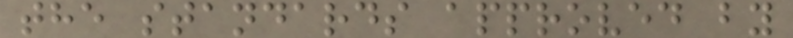the standards approved by
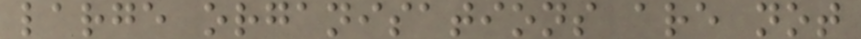large organisations are not
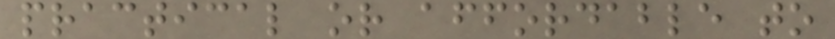practical or affordable to
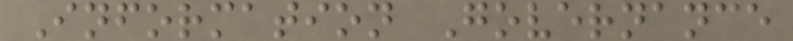Information Governance
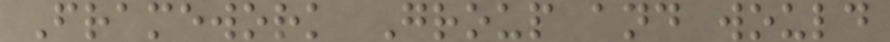Framework Group and would
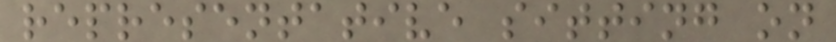representative sitting on
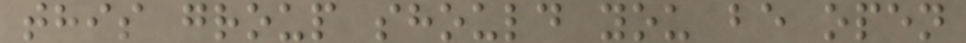this group should you be open
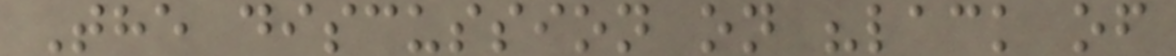The discussion on "lack of
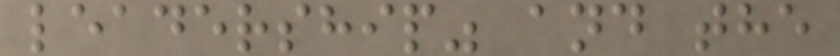leadership" and the
